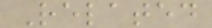Related
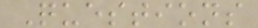Questions
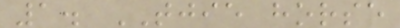1. TJIE horse
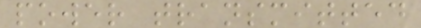power transmitted
